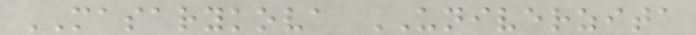MASARYKOVA UNIVERZITA
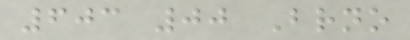603 00 Brno
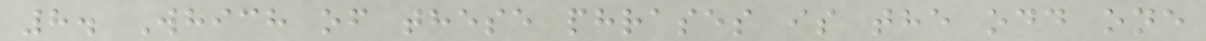8. Which of these phrases is the odd one
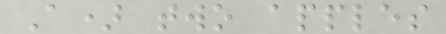A) two apples
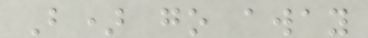B) go away
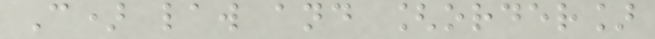C) law and [order]
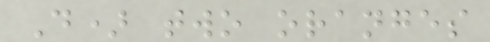D) two oranges
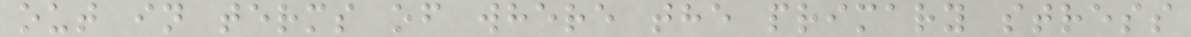out in terms of where the primary stress
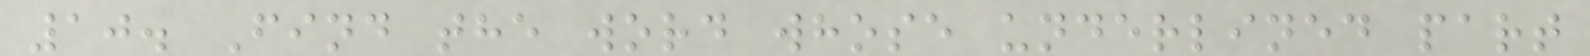10. Find the word whose underlined part
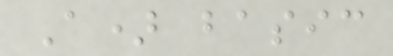A) basic
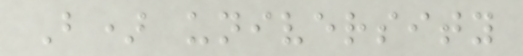B) university
